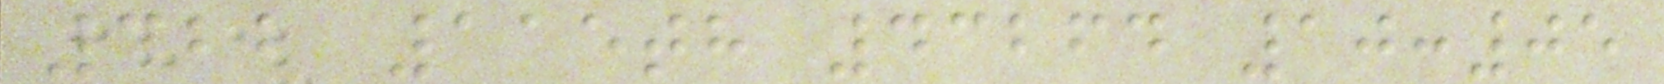322 115th 43264 10:05
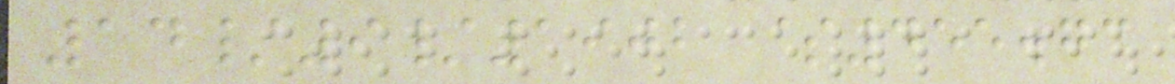14/9/1902 $455.73
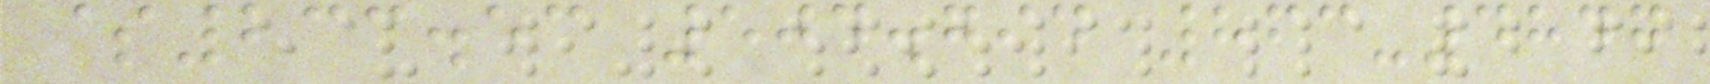$233.53 504.794 863-4847
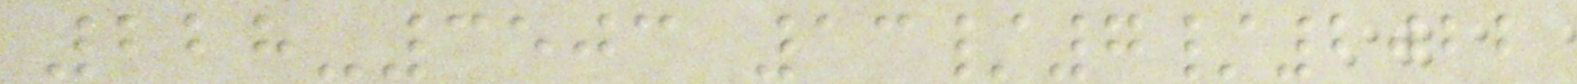228-3503 13/7/2022
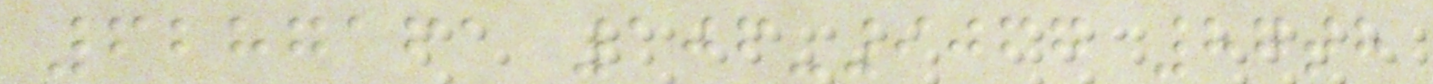6287161 106-9067 87th
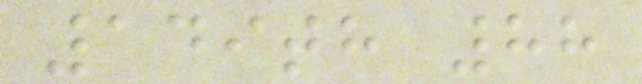149th 88
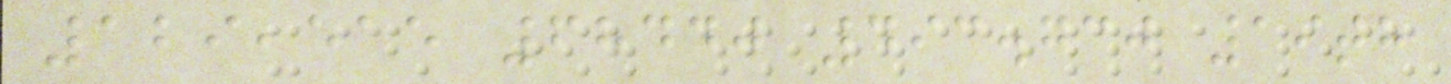129,515 68440 493.730 19th
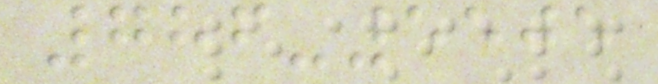786-5505
